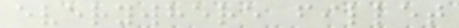everywhere fillet
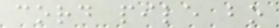cord pile bo
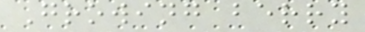Growing berry
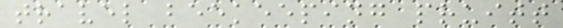travel beekeeping pruitt
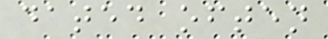dated often
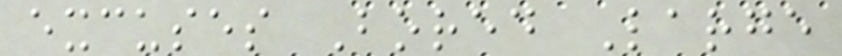excuses Bored Large
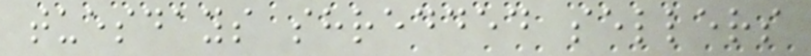tuesdays shredded sellers
